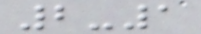2-1
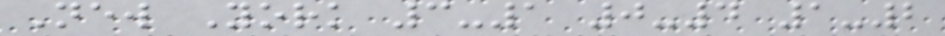New York 3-1 0-4 1-2
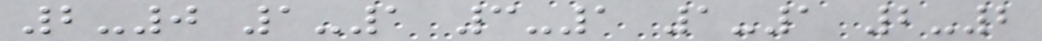2-0 1-1 3-1 1-1 2-2
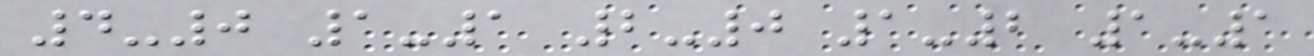4-0 1-1 2-0 1-2 1-1
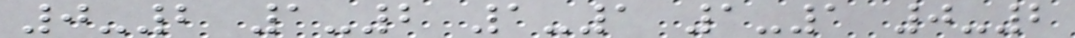0-2 1-2 1-1 1-1 0-2
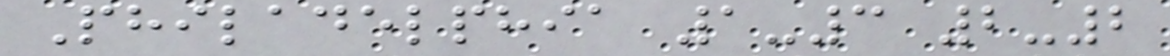Philadelphia 1-3 2-2
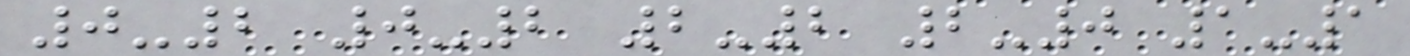0-2 0-2 2-2 2-0 1-1
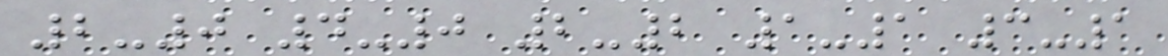2-0 4-0 2-2 1-1 3-1
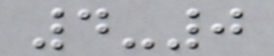4-0
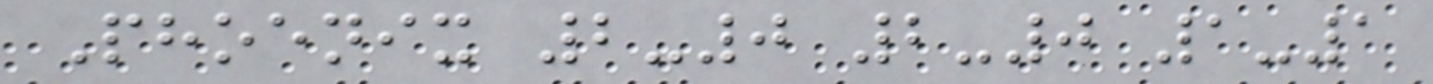Phoenix 2-0 2-0 1-1
